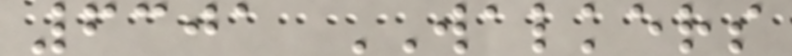6301 WALKERS
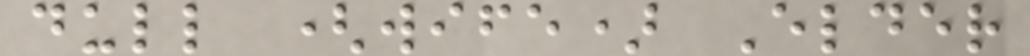dull (wife) Elder
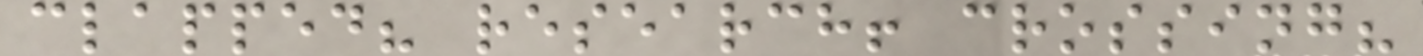clapped? research! crossing?
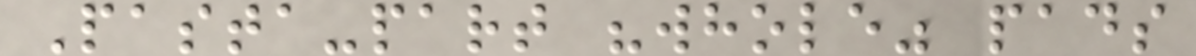Pasta-part "whole" pads
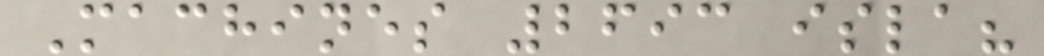Machines 2693 isla?
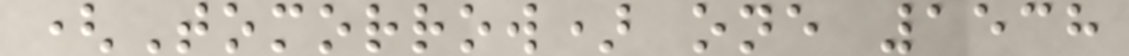(Tomorrow) one 1538
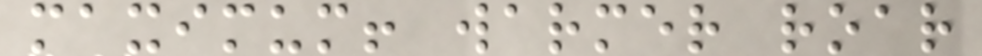maximum! warmer roar
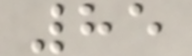85
